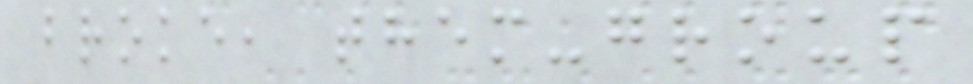broke, them-group
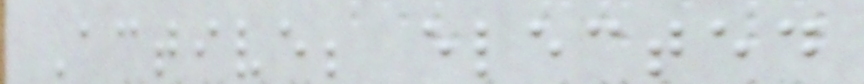Active; elected
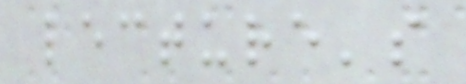lecture's
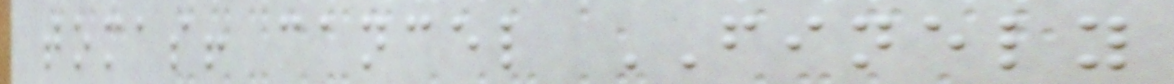tomas! cancel FINELY
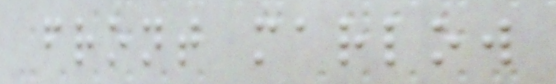front marlow
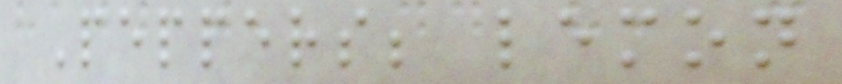Peppers; lemon
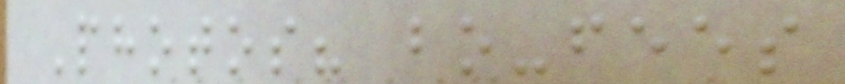Photos? bo-fees
